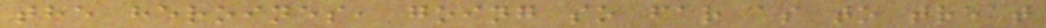the heroines, going so far as to treat
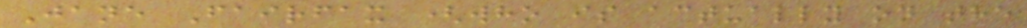Jane Fairfax (who is actually on the
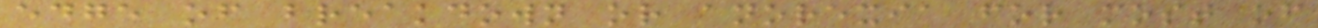edge of breakdown or anorexia for most of
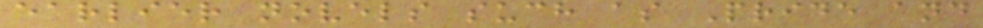earlier novels such as Pride and
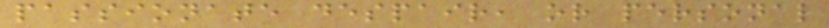passionate despair, or personal
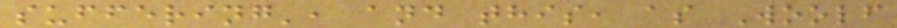suffering', and this, as Woolf
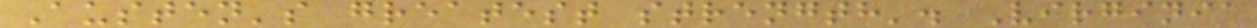Austen's greatest strength'. Virginia
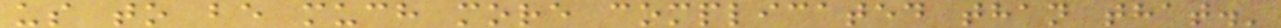us to be much more complicated than that.'
